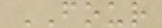FOUR
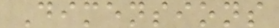Dimensions
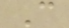C
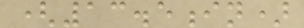(13.5in)
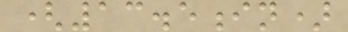(13.5in)
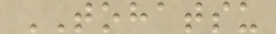TOHATSU
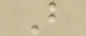B
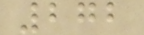272
